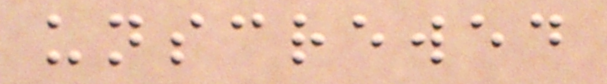unscrewed
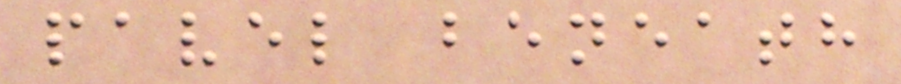pavel beneath
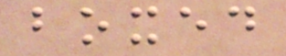boxed
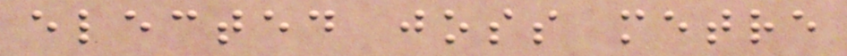elected joss metre
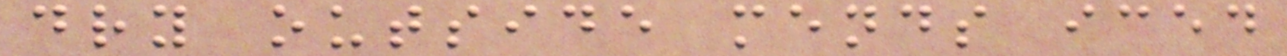dry outside mends iced
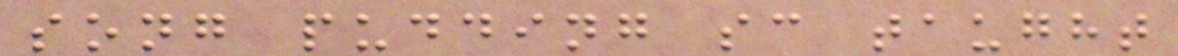song pudding sc taught
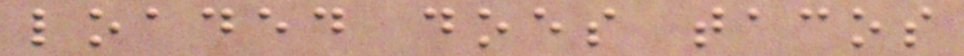loaded does tacos
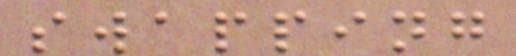swapping
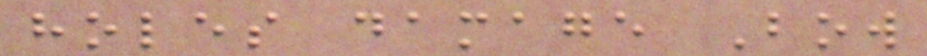holes damage Bow
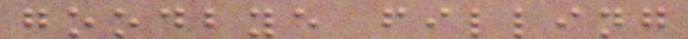goodbye filling
